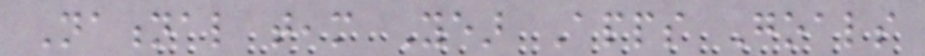National team Year Apps Goals
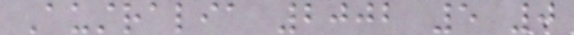Australia 2002 5 0
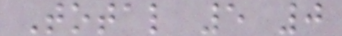Total 5 0
